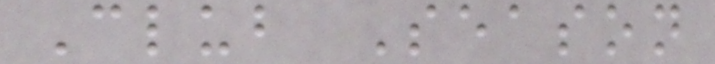Club Season
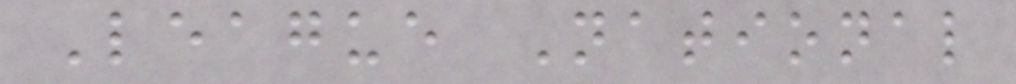League National
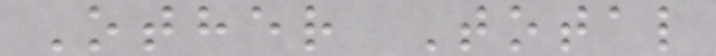Other Total
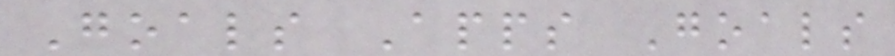Goals Apps Goals
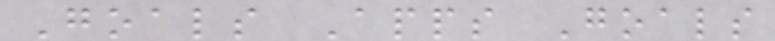Goals Apps Goals
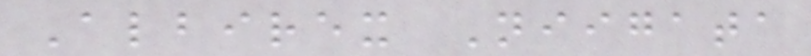Albirex Niigata
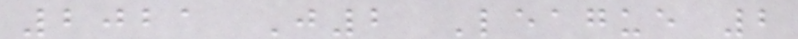2021 J2 League 2
